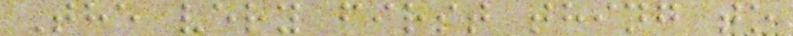The very first thing to
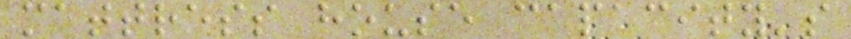mattress house capacity's
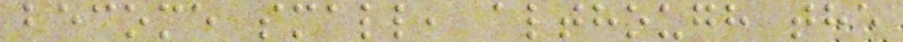become small, although the
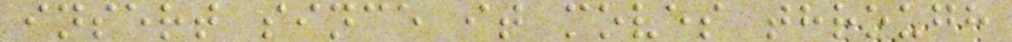insert since it moves through
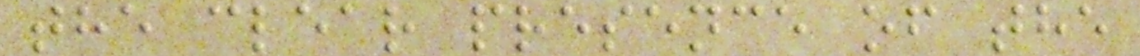the clear presence of the
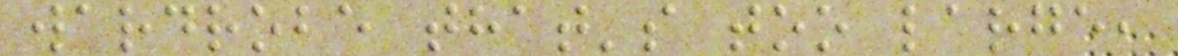wardrobe that's too large,
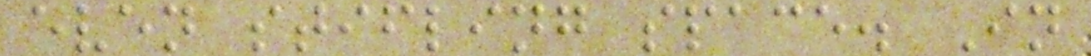even stifling space. In
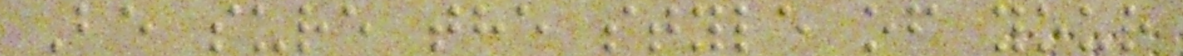Be sure the style of your
